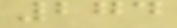274
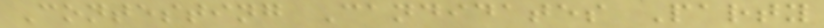Contesting Candidates Party
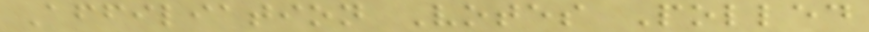Affiliation Votes Polled
